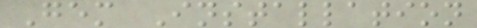Gem Installation
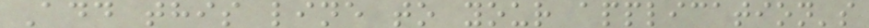Add this line to your application's
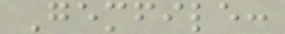Gemfile:
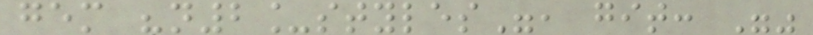gem "n2_styles", git: ""
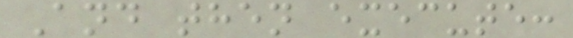And then execute:
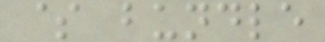$ bundle
